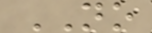NO
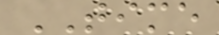TIME
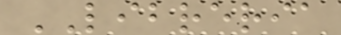LIBRERIA
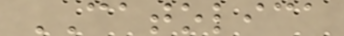CATOLICA
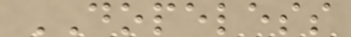DOPELESS
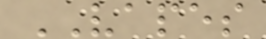VAPES
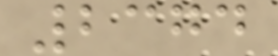2374
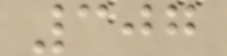307
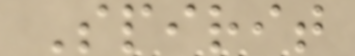Spirit
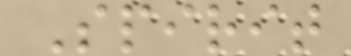Spirit
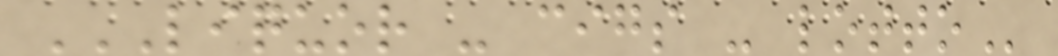LIQUOR - CIGS - LOTTO
